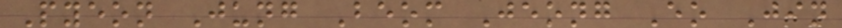Pyeon Jung Beom Jeong Eo Jin
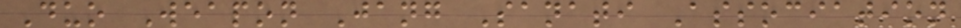Duo Weapon Jang Sanati Association
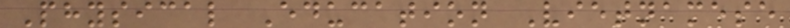Physical Education Vietnamese
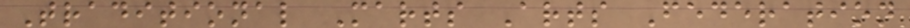Traditional Marts Arts Federation
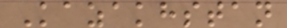Kazakhstan
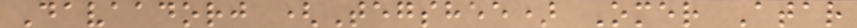Davaadorj (Tegshee) Omer Atar
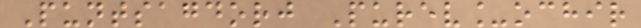Puntsagdorj Purev_ochir
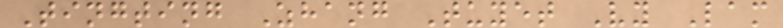Tingting Zhang Tuyet Vy Lam
